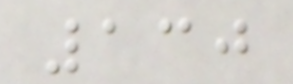130
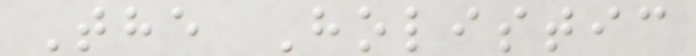The Holistic
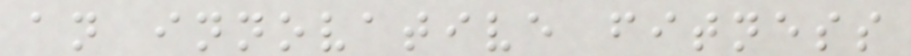an innovative fitness
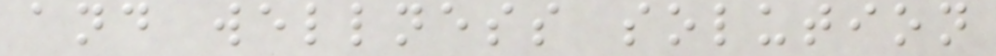and wellness solution
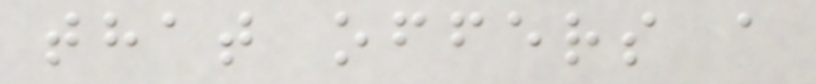that offers a
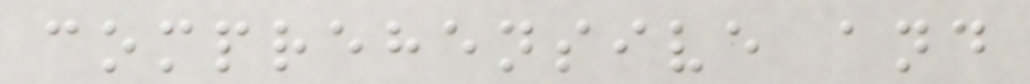comprehensive and
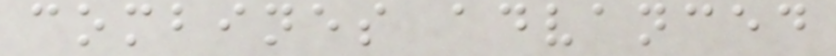combines advanced
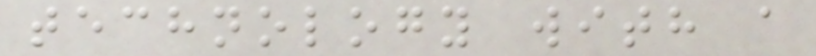technology with a
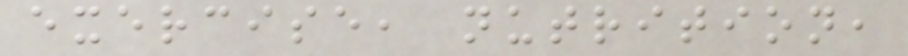exercise, nutrition,
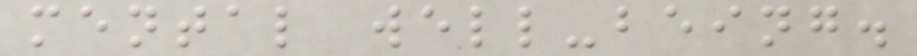mental well-being.
